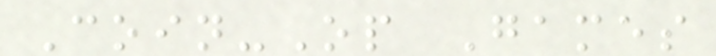Coin-Op Games
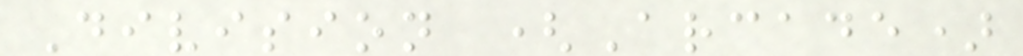Division (Arcade)
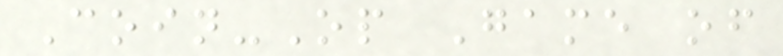Coin-Op Game of
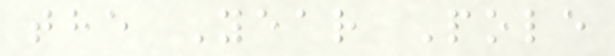the Year Pole
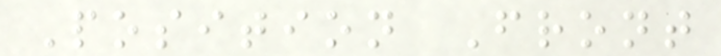Position Front
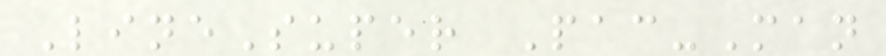LineSuper Pac-Man
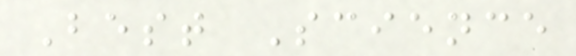Best Science
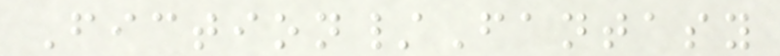Fiction/Fantasy
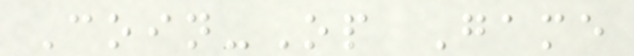Coin-Op Game
